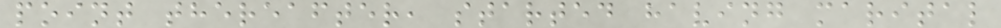point thereafter, started having marital
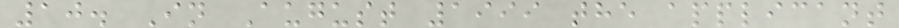10. In August 1999 the applicant
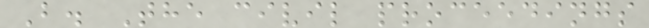B. The civil proceedings
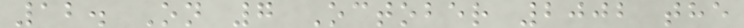12. On 7 October 2002 the
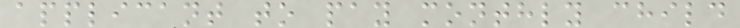applicant to pay monthly child
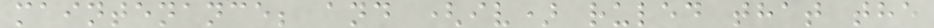maintenance; and (iv) ruled that the
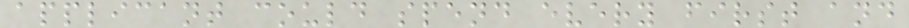applicant could spend every first and
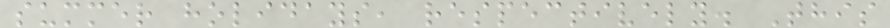summer holidays, respectively. This
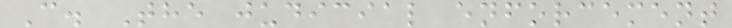C. The judicial enforcement
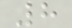8
